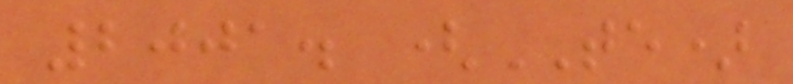2001. (TE)
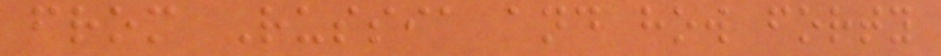from Russia and how forty
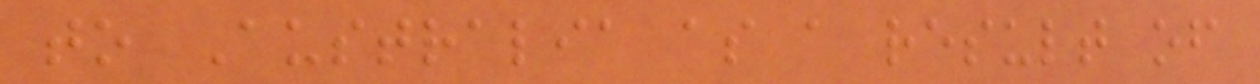to Australia as a result of
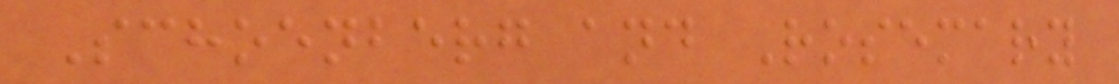Schoenberg and Rosemary
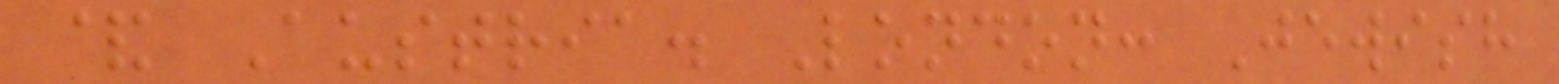& Austria. London: Jewish
